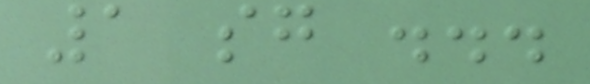1 sg ...
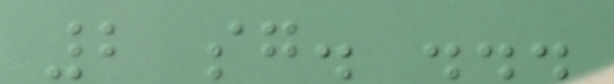2 sg. ...
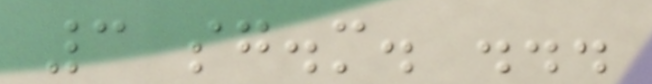3 sg.m. ...
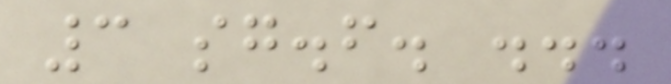3 sg.f. ...
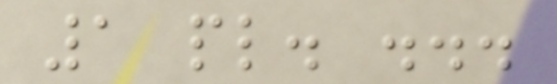1 pl. ...
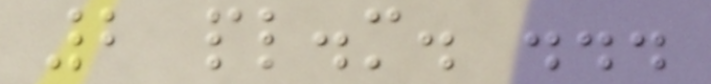2 pl.m. ...
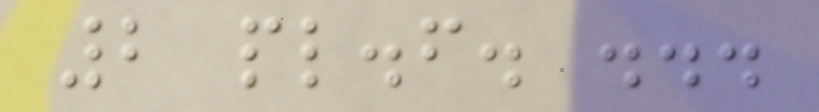2 pl.f. ...
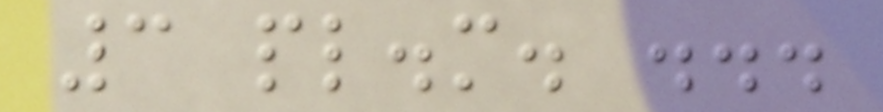3 pl.m. ...
